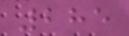285
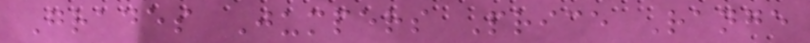Grades Jumpers Price Range
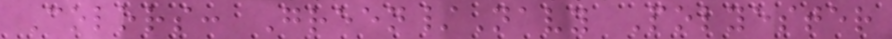Colors: Green/Navy Polyester
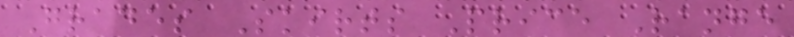Grades Skirts Price Range
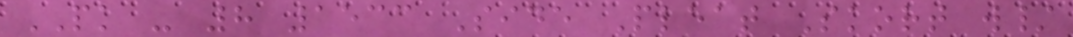PK - 8 1533 Side Pleat Skort w/
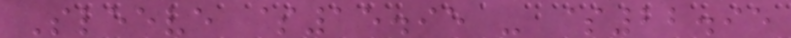Sleeve $15.95 - $22.95
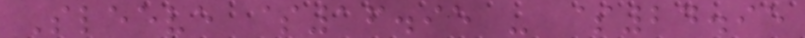Sleeve $16.95 - $24.95
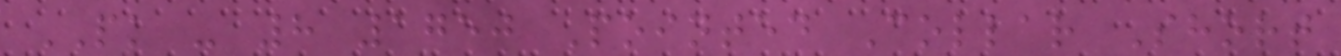PK - 8 1750 Pointed Collar Short
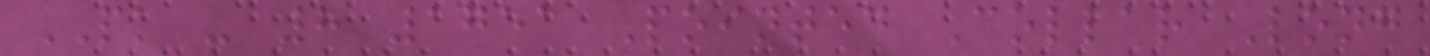PK - 8 1751 Pointed Collar Long
